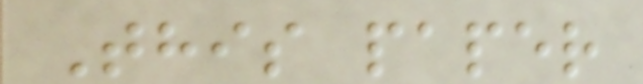This paper
